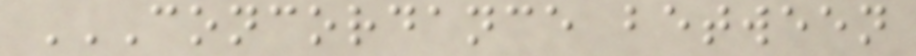CONCORDANCE BETWEEN
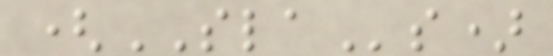(SLAs)
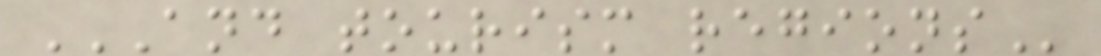AND TOURISM REGIONS
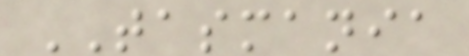TASMANIA
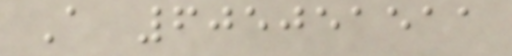A 605051511
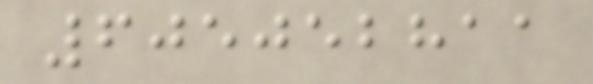605052811
